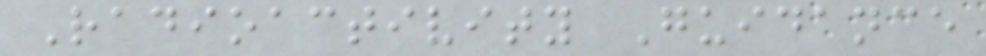Radioactivity Guidance
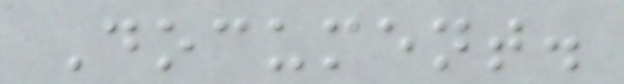Document.
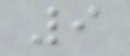9
